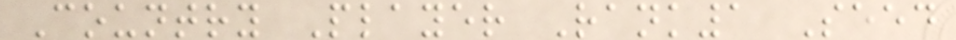Country Player Rank1 Seed
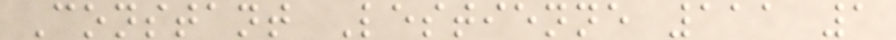Constant Lestienne 111 1
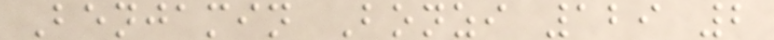Benjamin Bonzi 129 2
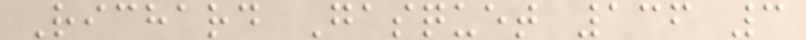Richard Gasquet 136 3
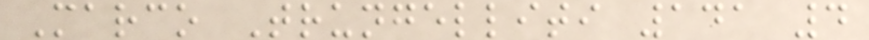Marco Trungelliti 141 4
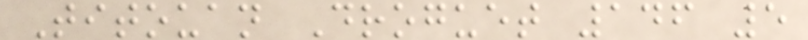Titouan Droguet 146 5
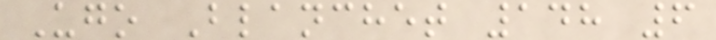Ugo Blanchet 148 6
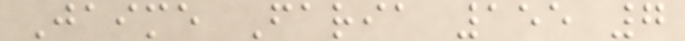Jaime Faria 155 7
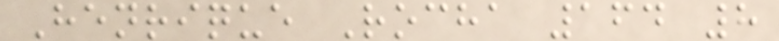Henrique Rocha 164 8
